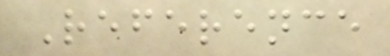Reference
